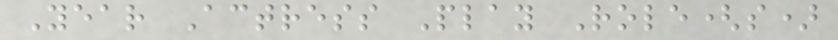Year Actress Play Role(s)
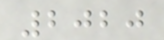2020
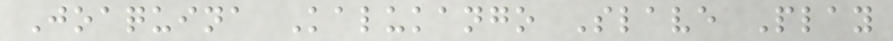Joaquina Kalukango Slave Play
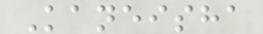Kaneisha
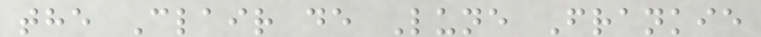the Clair de Lune Frankie
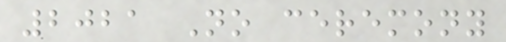2021 No ceremony
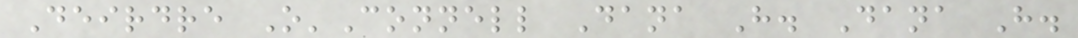Deirdre O'Connell Dana H. Dana H.
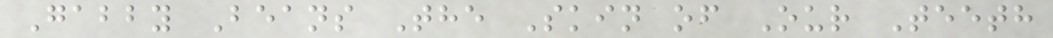Gabby Beans The Skin of Our Teeth
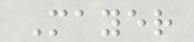Mayer
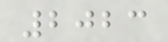2023
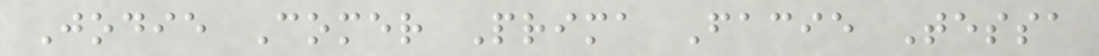Jodie Comer Prima Facie Tessa
